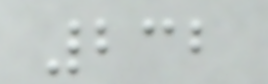232
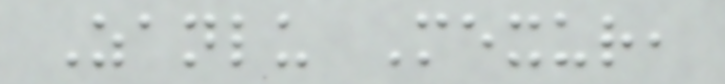Zanlu Mexur,
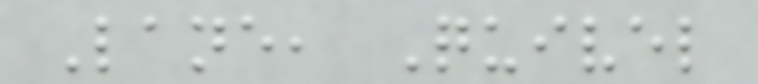Lane, Quivel
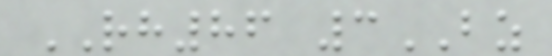RH86 3BZ
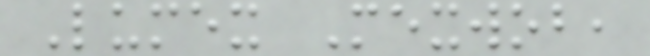Lumex Mexwob,
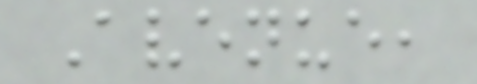Avenue,
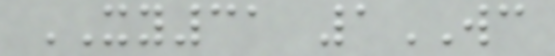XY31 1WC
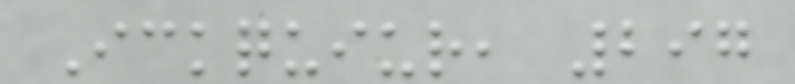Ickquiur, 297
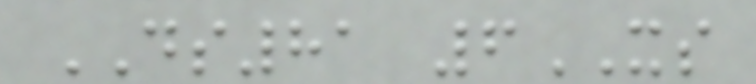DS81 6XS
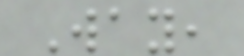Way,
